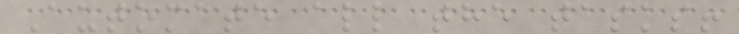Automate all the tasks!
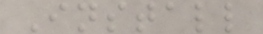Install
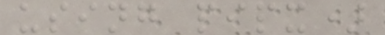using pipx)
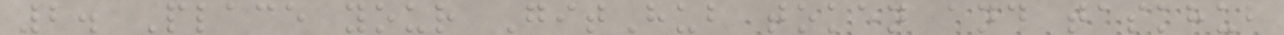2. Place your GitHub token and taskhub
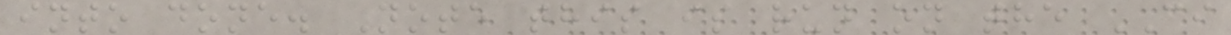into done. Note this is run on the CI
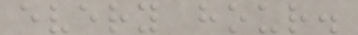every hour.
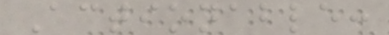Actionable:
